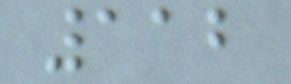112
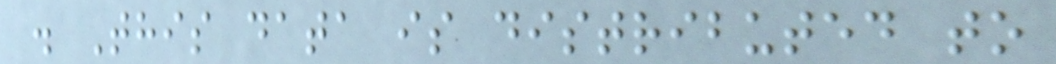. This data is distributed to
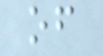of
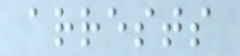arrests
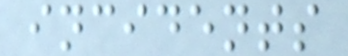incidents
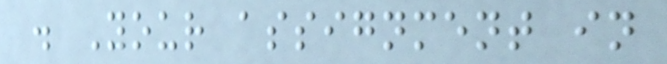. Your assignment in
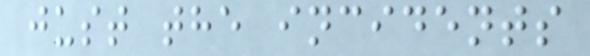just the incidents
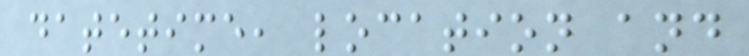datetime, location and
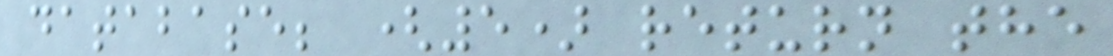database; (5) return the
